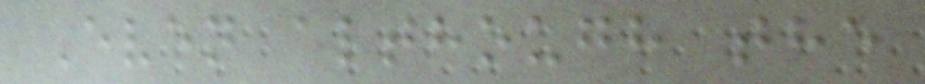Even although the
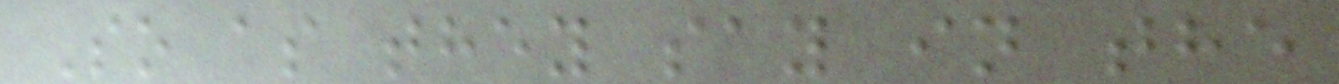So as they say in the
